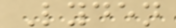Lyden
